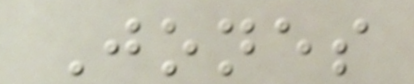Jones
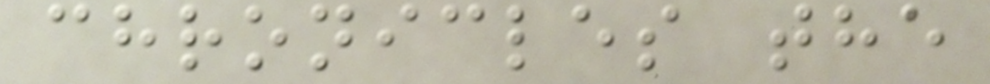chronicles the
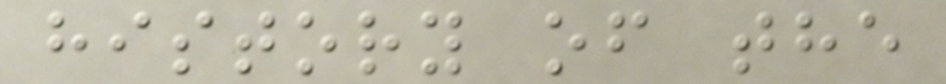history of the
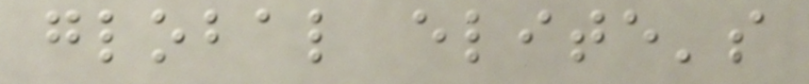global elite's
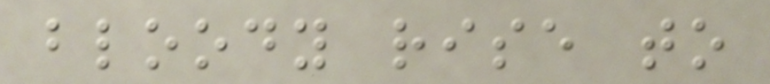bloody rise to
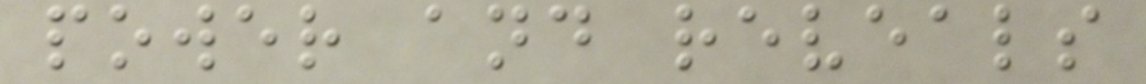power and reveals
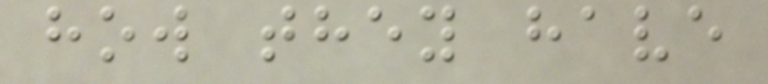how they have
